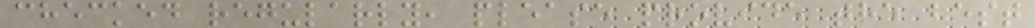checked regularly, please provide the best
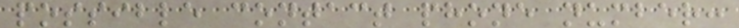possible contact phone number:
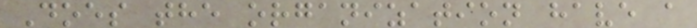Does the organization have a
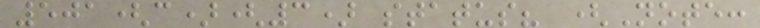501(c)(3) status? (Note:
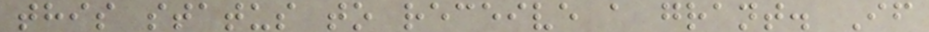this status to receive a grant. If
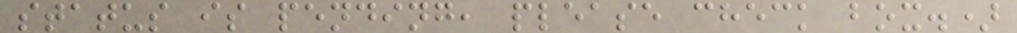status is pending, please check box.)
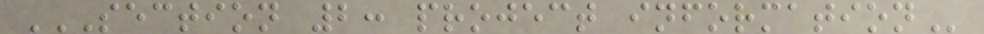SECTION 2: PROJECT INFORMATION
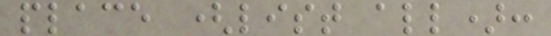place (list all):
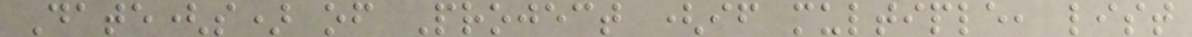Date(s) of Project (if multiple, list
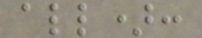all):
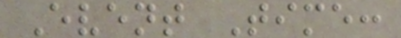Event Time:
